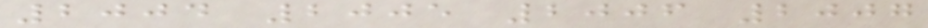2004 2005 2006 2007
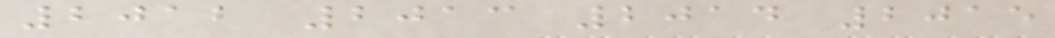2012 2013 2014 2015
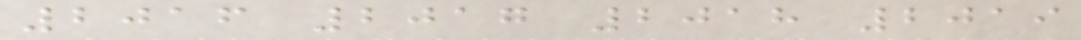2016 2017 2018 2019
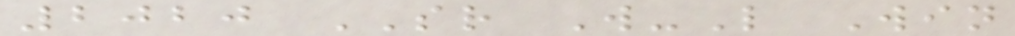2020 SR W-L Win
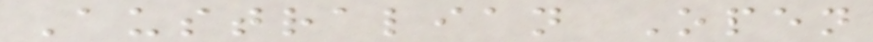Australian Open
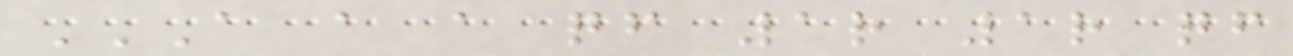A A A QF 1R 1R QF
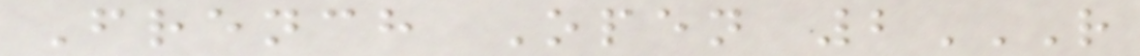French Open 2R
